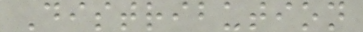Distribution
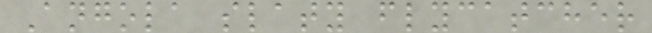Angola slaty flycatcher
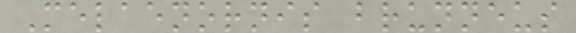Melaenornis brunneus
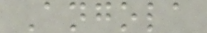Angola
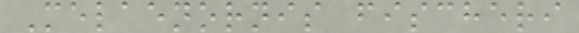Melaenornis fischeri
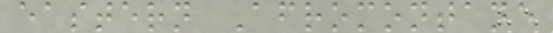eastern Afromontane
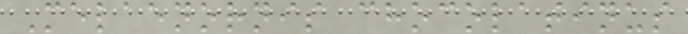Melaenornis chocolatinus
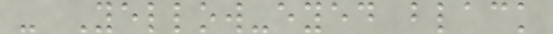- Yellow-eyed black
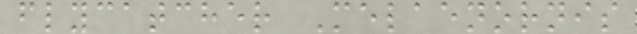flycatcher Melaenornis
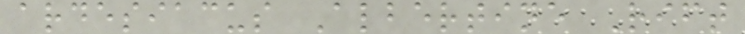ardesiacus Albertine Rift
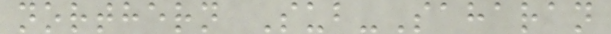northern Sub-Saharan
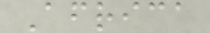Africa
